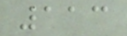113
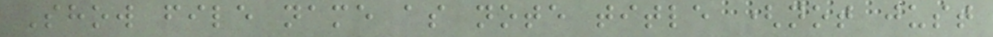Show file name as note title (not just
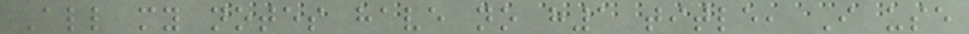All my notes have no h1 title, I use
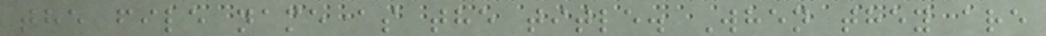the file name as the title. When they are
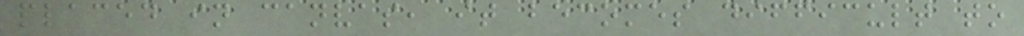placed in canvas, it becomes difficult to
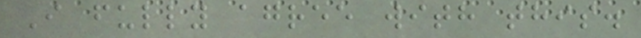I fully agree with this.
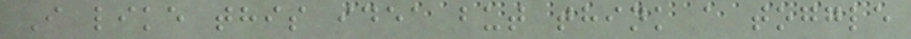I like this idea but think a toggle
